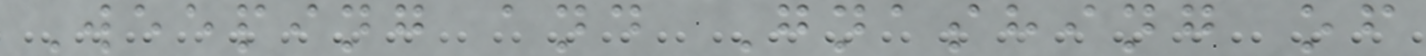Weeping and Gnashing of
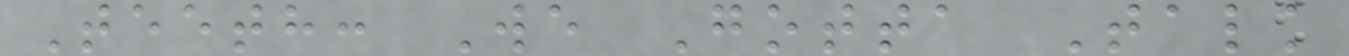Teeth: We Gotta Talk
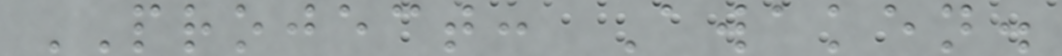PROJECT: Awaken.
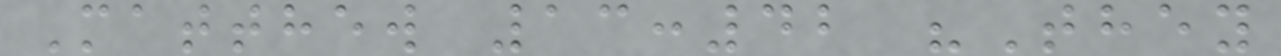Matthew 13:42 "They
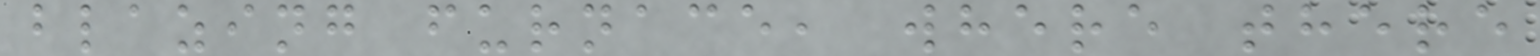blazing furnace, where there
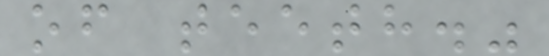of teeth."
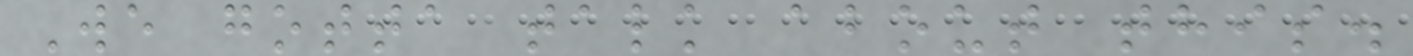We gotta talk about this.
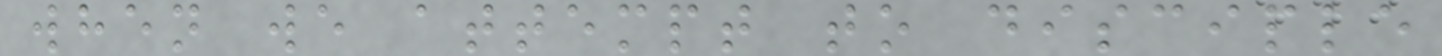when we attempt to disciple
